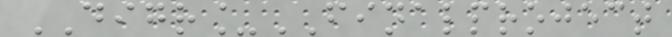DIGR_FINALPROJECT
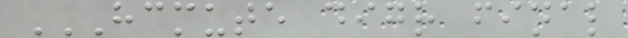HCMUTE DIGR FINAL
